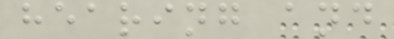hearing and
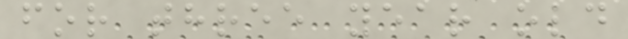for three year old
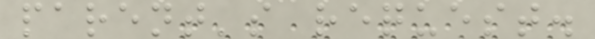parent's request.
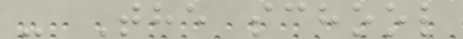- The school
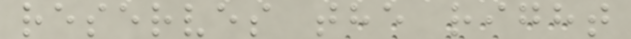reserves the right
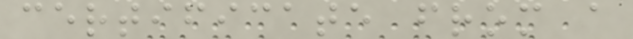certificate from a
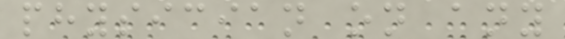physician on any
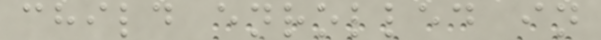child enrolled in
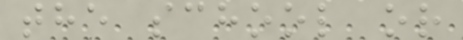the school or
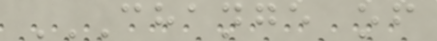CHANGE OF
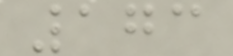173
